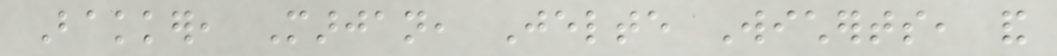Bakker, Marjan, Jelte Wicherts, and
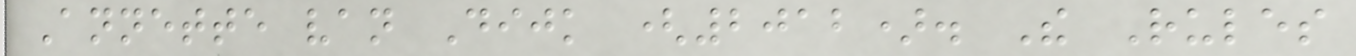Annette van Dijk (2012). The Rules
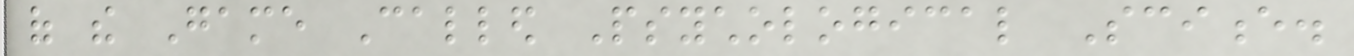of the Game Called Psychological Science.
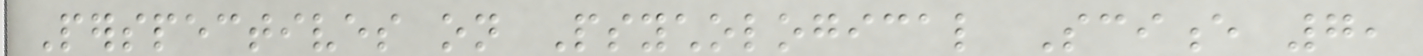Perspectives on Psychological Science 7,
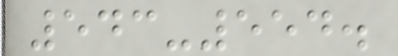543-554.
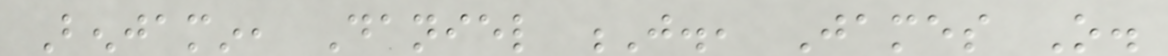Benjamin, Daniel J., James O.
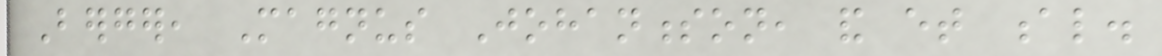Berger, Magnus Johannesson, and et al.
